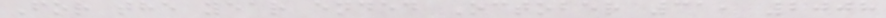For the year ended October 31, 2008
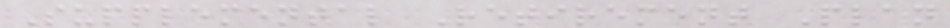Supplemental Retirement Plan
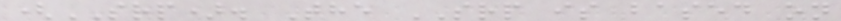(SRP). The SRP is based on
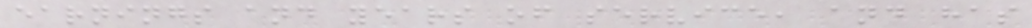earnings and years of service, and has
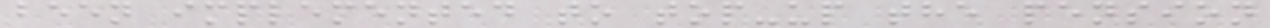been implemented to top-up the pension
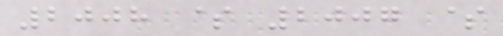2008 $ 2007 $
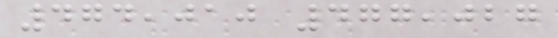474,010 477,027
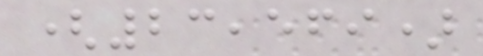(23,569)
